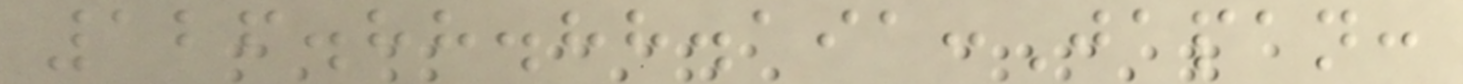126.88.88.191:Japan:
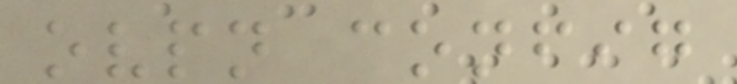ovpn config
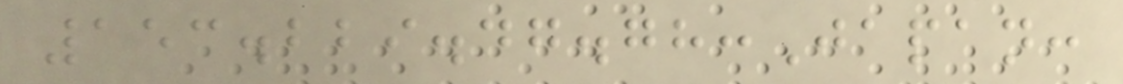153.229.47.78:Japan:
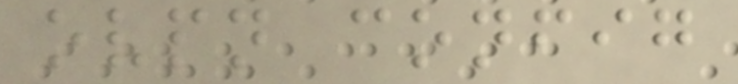ovpn config
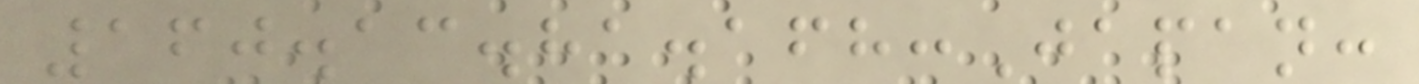160.13.81.168:Japan:
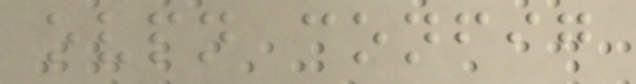ovpn config
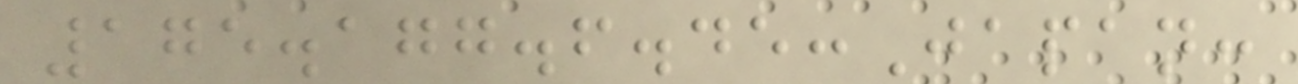175.177.6.45:Japan:
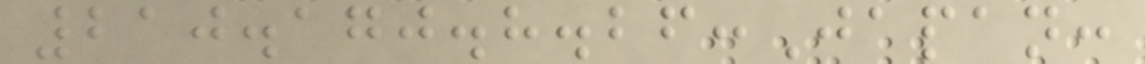210.170.8.26:Japan:
